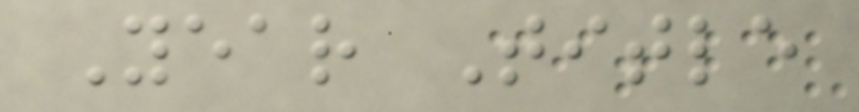Year Title
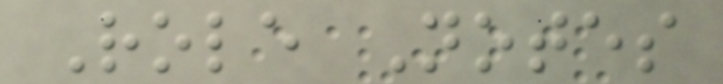Role Notes
